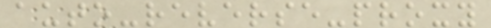auto-reverse-proxy
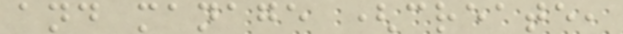and manage (create,
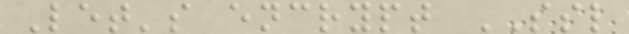Let's encrypt SSL
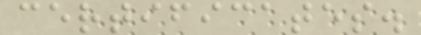certificates.
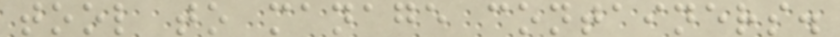tool to manage containers.
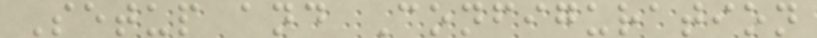Setup and Configuration
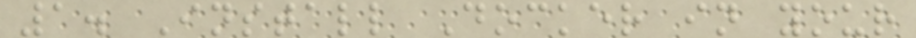1. Install Docker in your
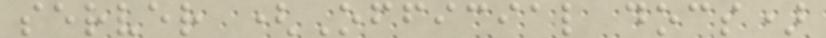server (Official docs)
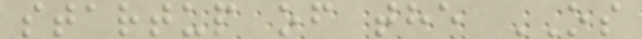startup of the OS
